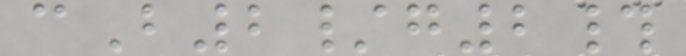cB2/g2#
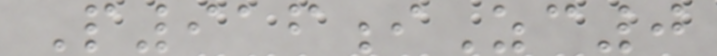P916iZc0
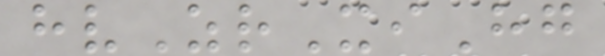hvZrXiHg
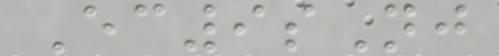Ec9sNj
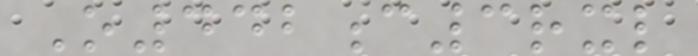O442c3rxl
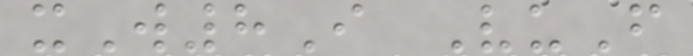xW8I VuF
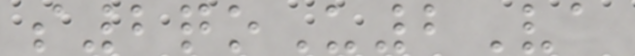s2qoU2Va
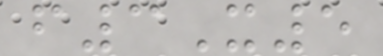f3X5
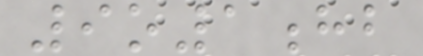9o1hb
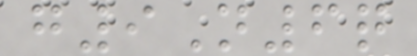g9N6q
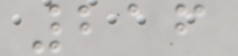216
